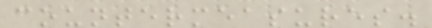countermeasures.
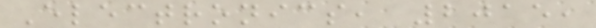Electronics, 2015,
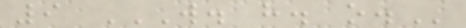9 W. H. O.
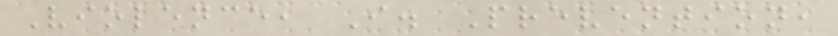Violence, I. Prevention,
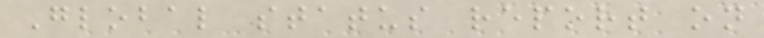Global status report on
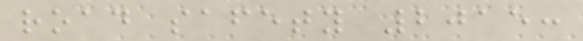road safety 2015:
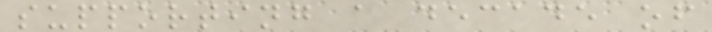supporting a decade of
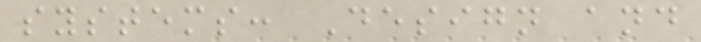systems: Design and
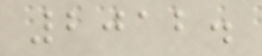2012.
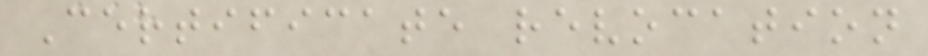Certificate revocation
